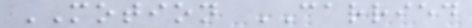MOTION CARRIED
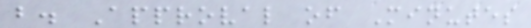b. Approval of Minutes
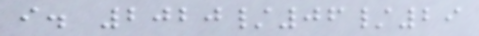i. 2020/06/29
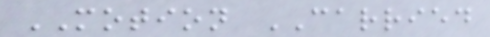MOTION CARRIED
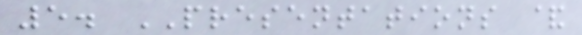5. PRESENTATIONS &
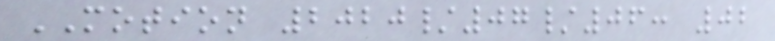MOTION 2020/07/06: 02
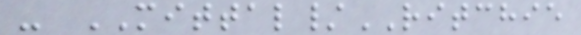- MITTAL/RITCHIE
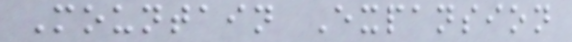Mountain Expansion
